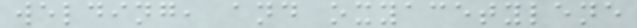welding, and oxyacetylene
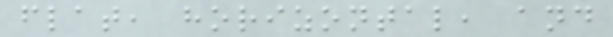flat, horizontal, and
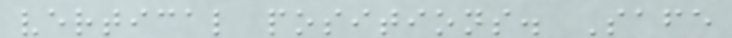vertical positions. Safe
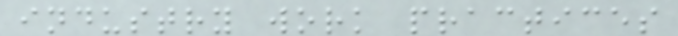industry work practices
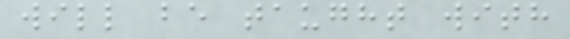will be taught with
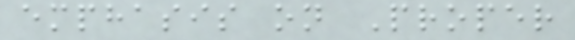emphasis on Proper
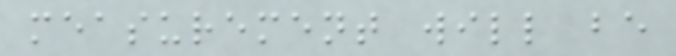measurement will be
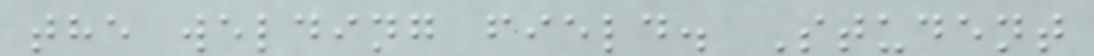the welding field. Student
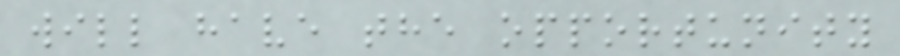will have the opportunity
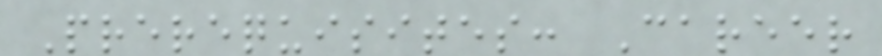Prerequisites: Career
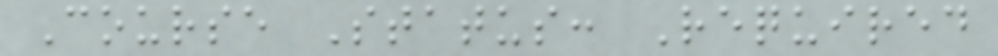Course Status: Required
